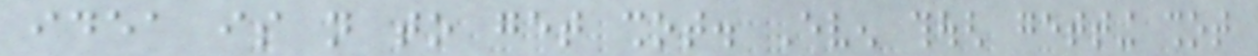idea is not to get shot. Even though getting shot
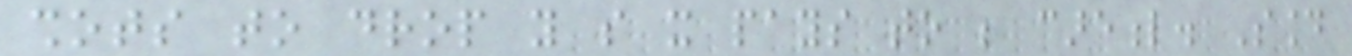shots to drop you so it pays to be careful. Sound
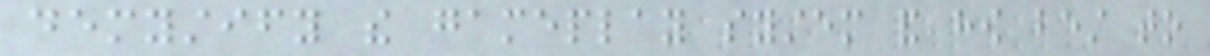demystify the gameplay system and how best to
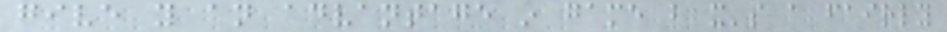give you an advantage in game but it's a fairly
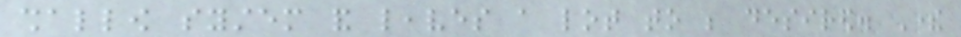shallow system and leaves a lot to be desired. There
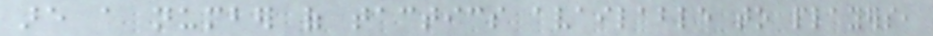are a number of tactics available to players,
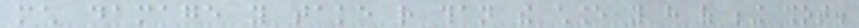much damage you take rather than the chance you have of being shot.
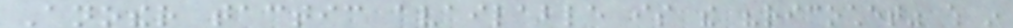Another tactic available is the "ricochet" which in
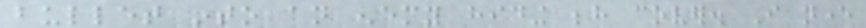bullet into an enemy hiding behind cover. I never
